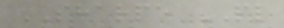SHARPE PL
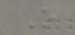O
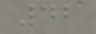42
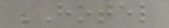HOTEL
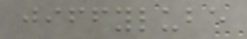jiffylube
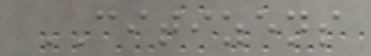CITIZENS
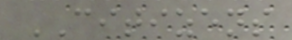CITIZENS
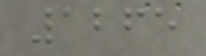1265
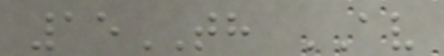15TH AV
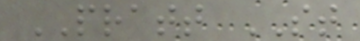PRATT ST
